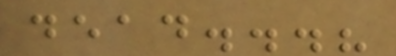dead...?
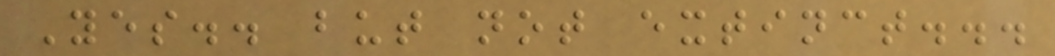Yes.. but not extinct...
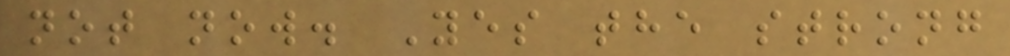not now. Yes the strong
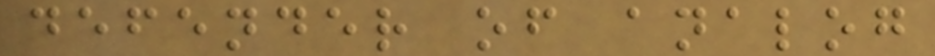defender of analog
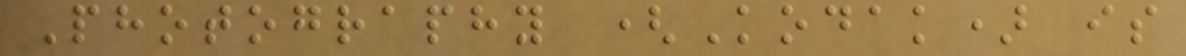Photography (Kodak) is
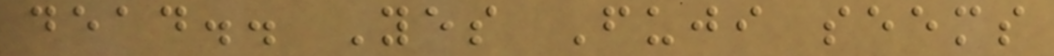dead.. Yes Fuji seems
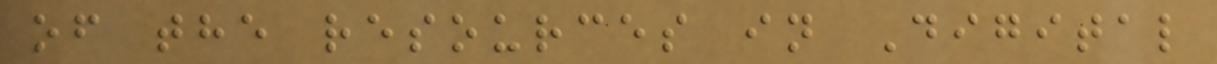of the resources in Digital
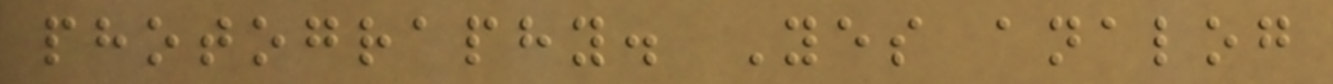photography. Yes analog
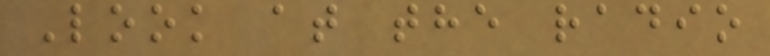Look at the radio
